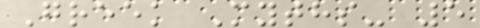Greek Myths- 5
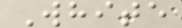White
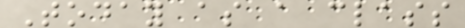Today as a class
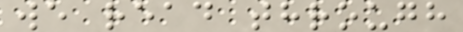we read through
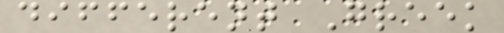different Greek
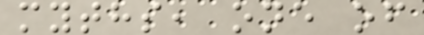myths, one of
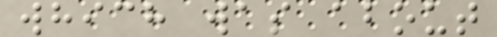which was about
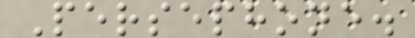Persephone.
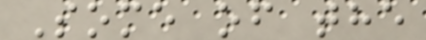Some of the
